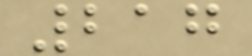217
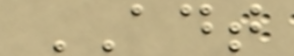ADT
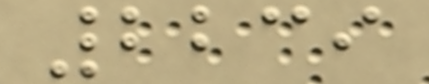2239
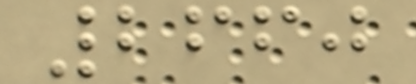2660
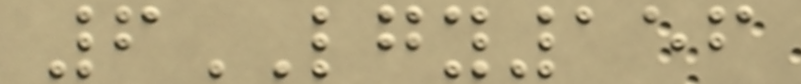6LGY156
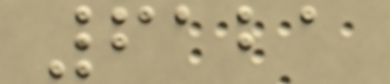6121
